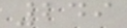249
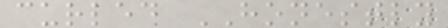curled HONESTLY
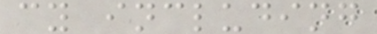cy including
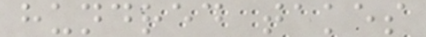hundred takes
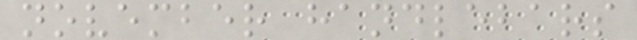november handlebars
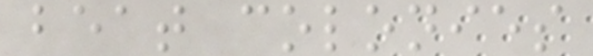beat colonies
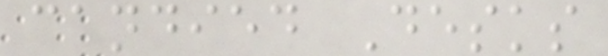candied Desks
